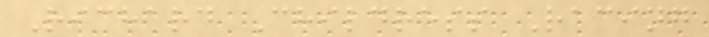Richard Childress Racing
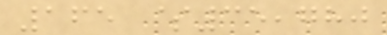165 $35,780
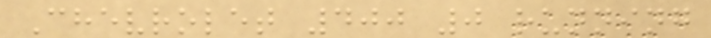Chevrolet 400 0 running
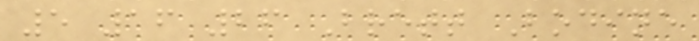5 16 26 Brett Bodine
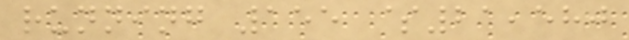running 155 $21,580
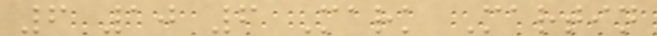6 10 6 Mark Martin
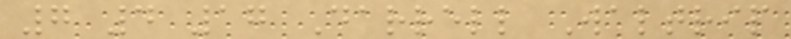7 4 17 Darrell Waltrip
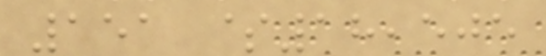151 $18,505
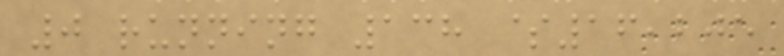0 running 138 $16,205
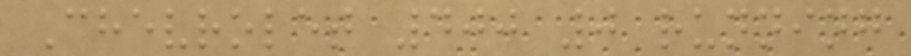Chevrolet 400 0 running
